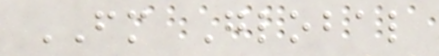FM Global
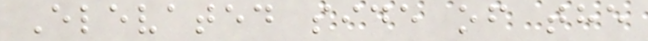Elevated side of the
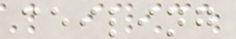ceiling
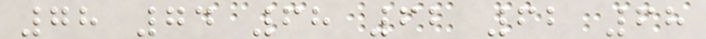78 74 68 62 62 68
